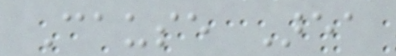Cause Area
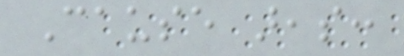Cause areas:
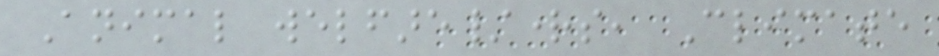Animal welfare/rights, Climate
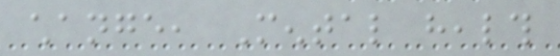change, Mental health
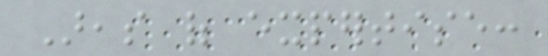Areas of expertise:
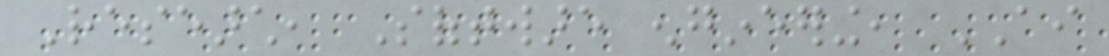Research, Software engineering, AI
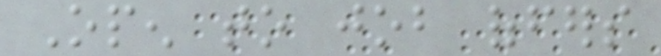Open to job offers
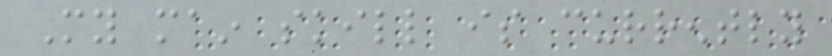My main skill is currently
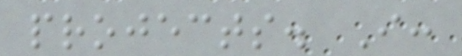projects. I:
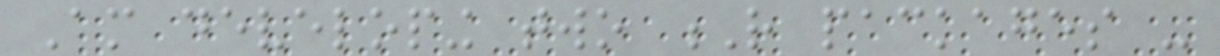Am developing two R packages -
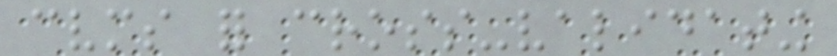cvms for cross-validating
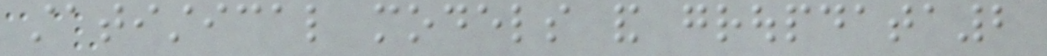statistical models and groupdata2
